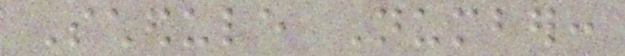Schedule Number:
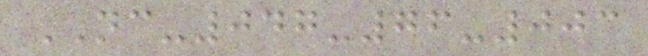NC-047-76-003
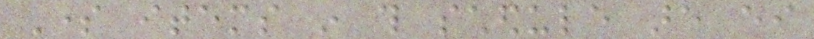Some items in this schedule are either
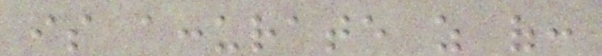is accurate as of:
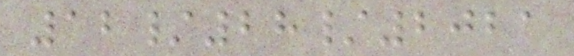12/28/2021
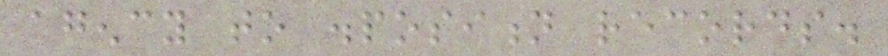agency to disposition records.
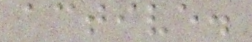active.
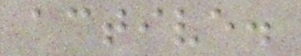active.
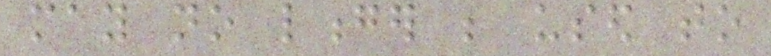may no longer be used to
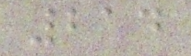214
